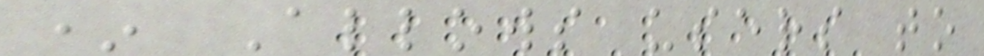* Allows users to
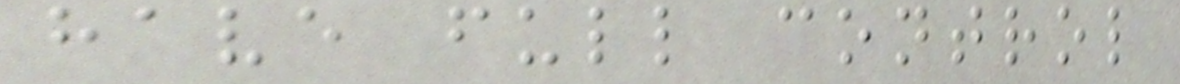have full control
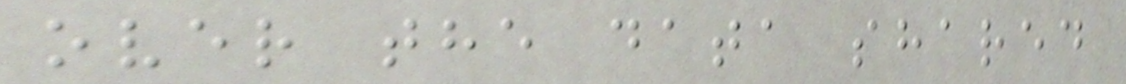over the data shared
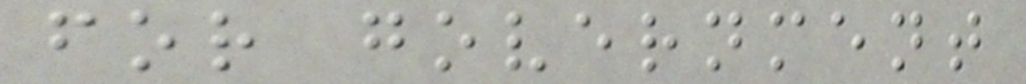for government
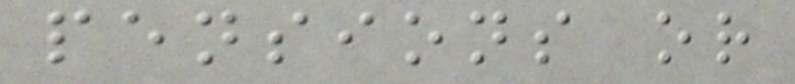pensions or
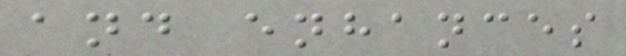and enhances
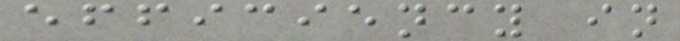efficiency in
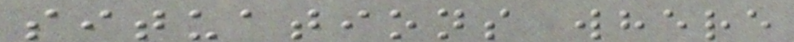situations where
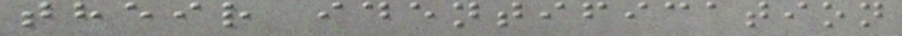their identification
